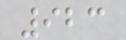923
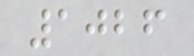1026
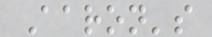Aaron's
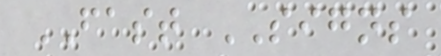FAST SIGNS
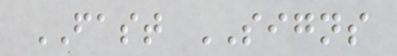FAST SIGNS
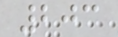203
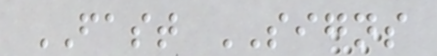FAST SIGNS
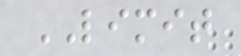LIMIT
